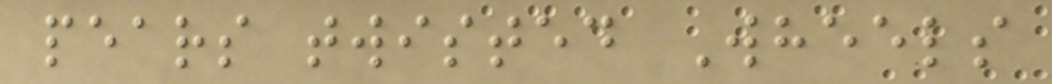pears twisted Wheels
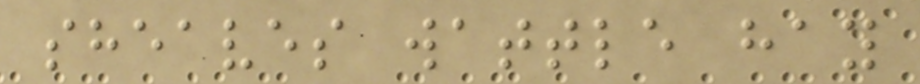sheaves wattle hay
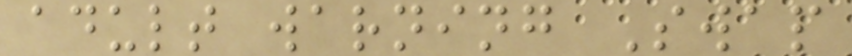adult warning Swap
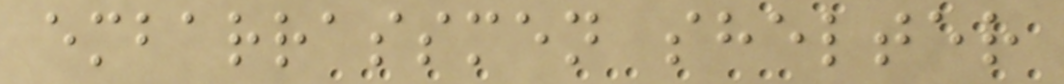embarrassmen shelter
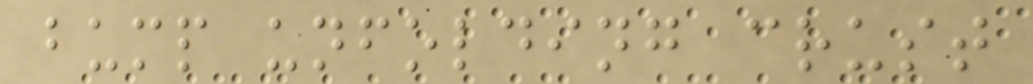bump unfolding crust
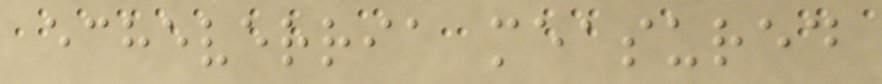echeverria measured
